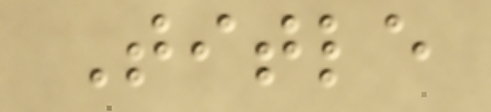Title
